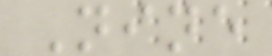Nine
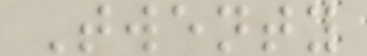Twenty
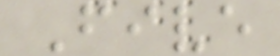Five
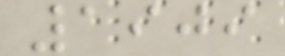1909
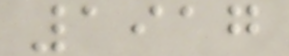1917
